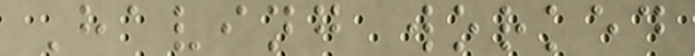Having worked
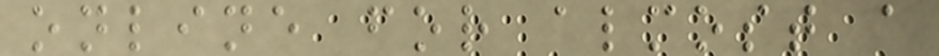online for almost a
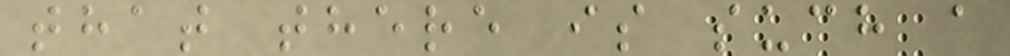that there is such a
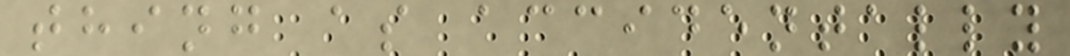thing as accidentally
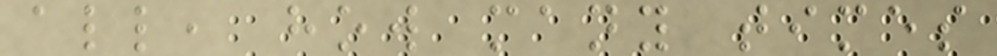all, how many times
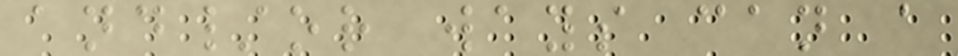and/or ways can a
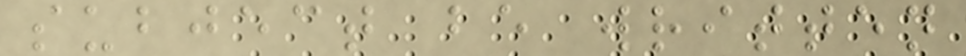subject be written
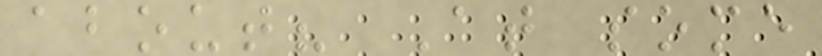about? At some
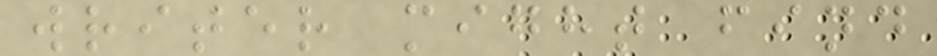writer might find
